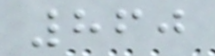860
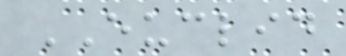EUCLID
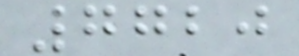7720
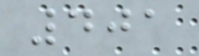401
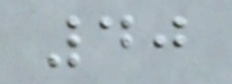40
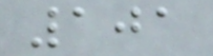101
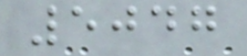5047
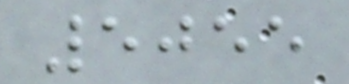5055
